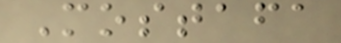Mostafa
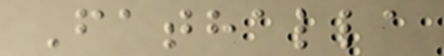Fathalla
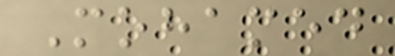Mohamed
